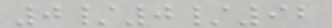0/0/92
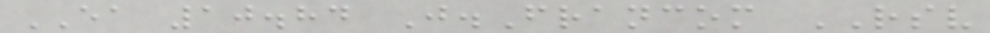EA 10.84 J.Francom RSV
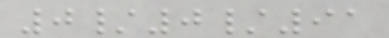0/0/91
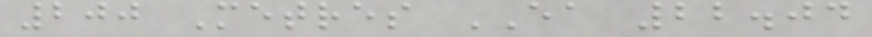200 Metres EA 22.04
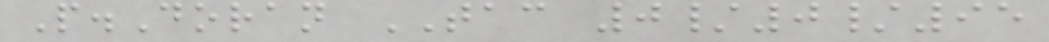P.Doran TAC 0/0/95
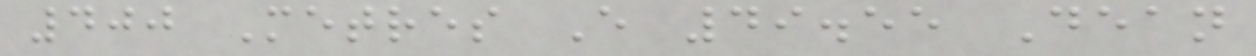400 Metres E 49.55 Dean
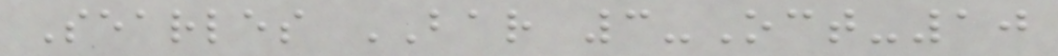Searles BAR 3-Oct-10
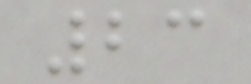23
